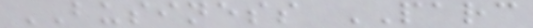BUSINESS PARC
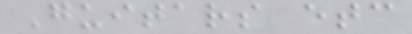Guitars etc
